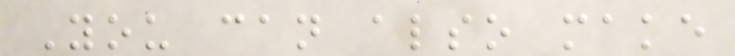You can also make
